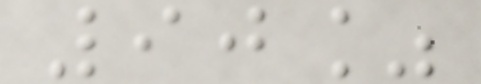90%
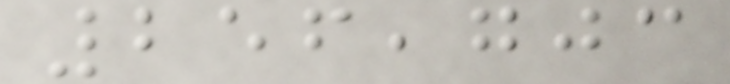256,703
